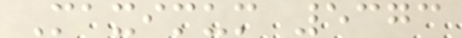Maximum 5373
